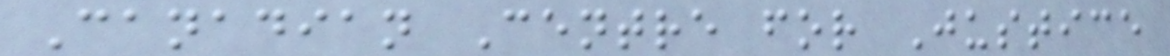Canadian Centre for Justice
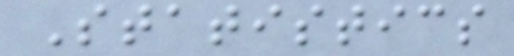Statistics
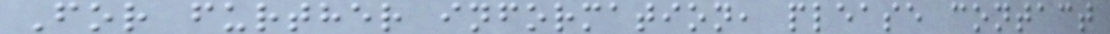For further information, please contact
